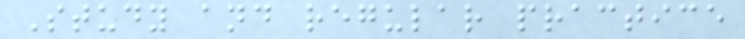Study and regular practice
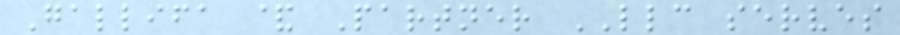Gallifa & Partner LLC serves
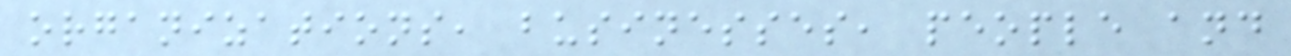organizations, businesses, people and
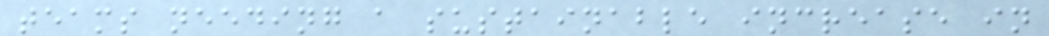teams needing a sustainable increase in
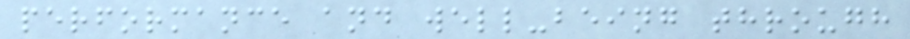performance and well-being through
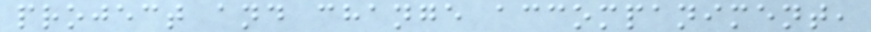project and change accompaniment,
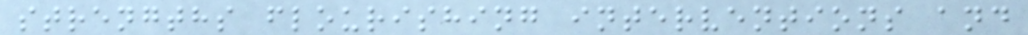strengths flourishing interventions and
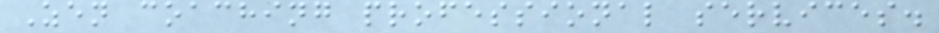Zen coaching professional services.
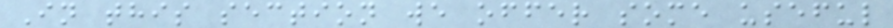In this section we offer some useful
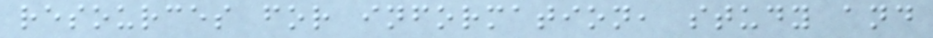resources for information, study and
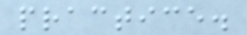practice.
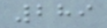289
